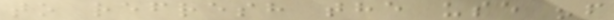to refresh the use of
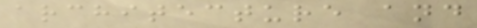architecture and
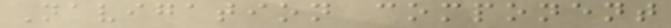Navigation component
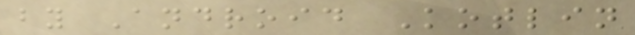by Android Kotlin
